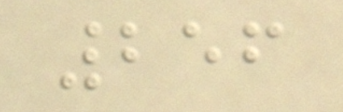256
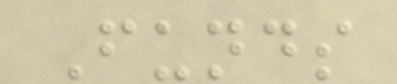Funds
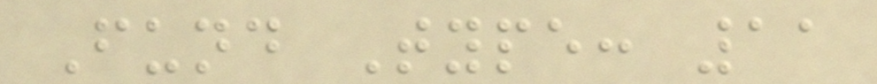Fund Type: 11
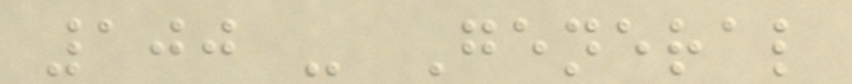100 - General
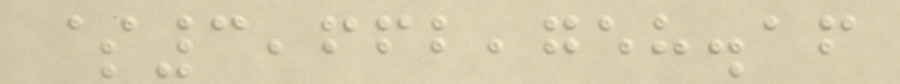$3,662,758.16
